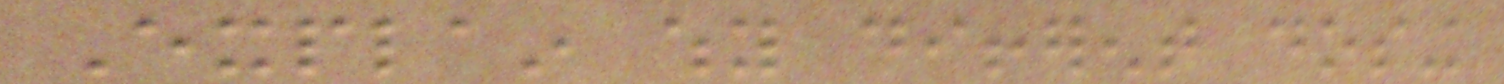Explain why different dosing
